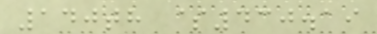140th $430.19
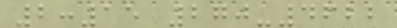2:15 270-4622
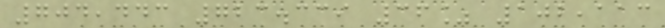704,443 723.339 36% 102,113
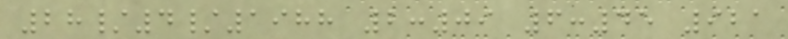28/4/1988 2:09 6:45 921
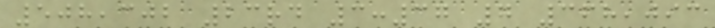508,302 23rd 3:37 7 368,093
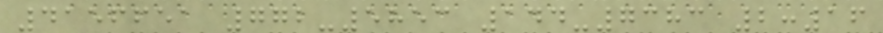4156651 772-5853 144-7383 2:16
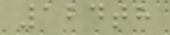124th
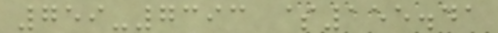759-7393 $155.41
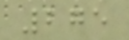275
